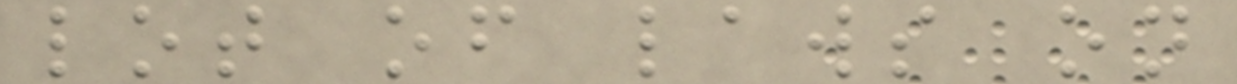lot of laws on
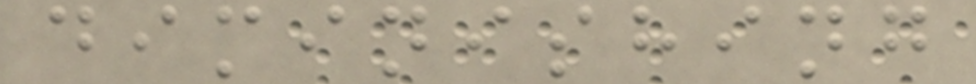diminishing
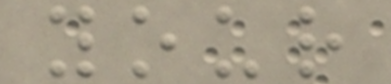your
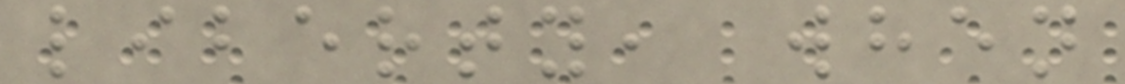liberty, when
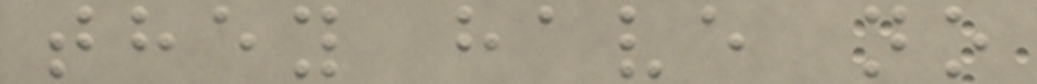they have no
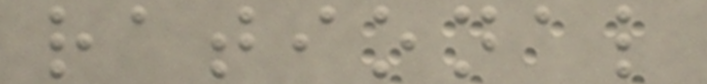rational
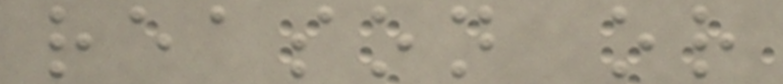reason or
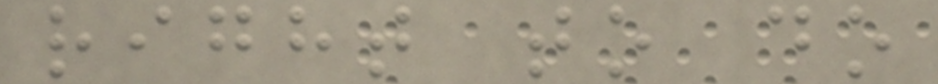right to do
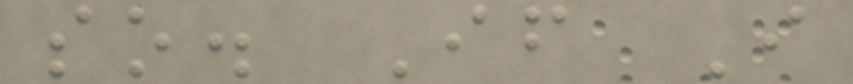so. If I
